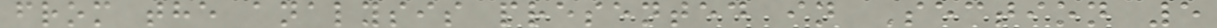from the analysis presented in Section 5
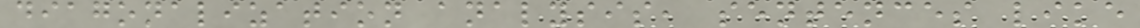diagonalization analysis, sentences like
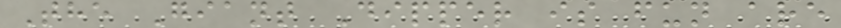The Giant Dipper is fun are
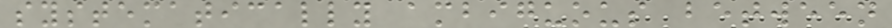systematically ambiguous between
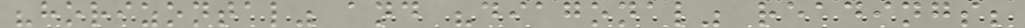"horizontal" and "diagonal" readings;
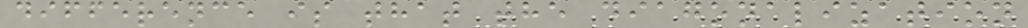difference is that the diagonalization
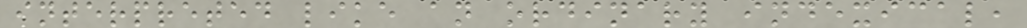interpreted like an ordinary indexical,
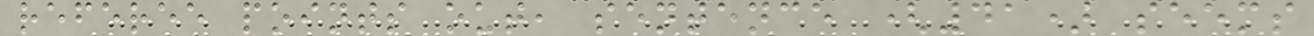referee points out, sentence (41) seems
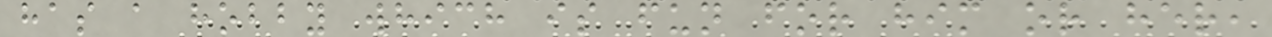has a hobby which is fun for him or her,
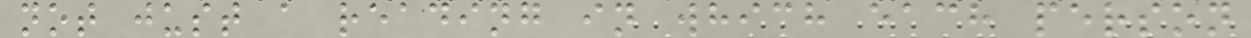not just a reading in which each person
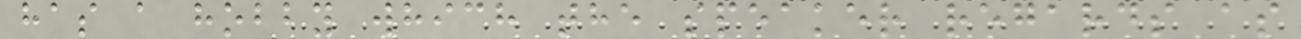has a hobby which the speaker regards as
